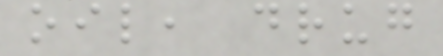oil, drug
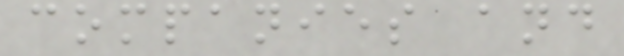companies and
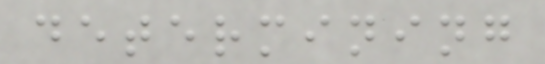determining
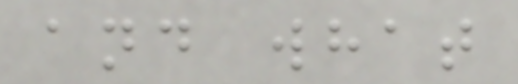and what
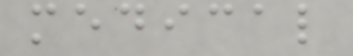medical
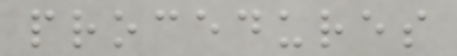procedures
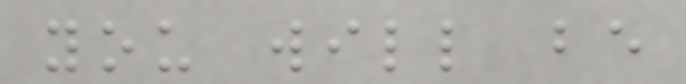you will be
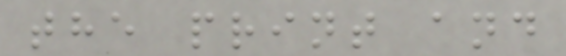the print and
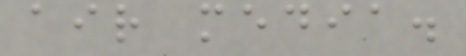air media.
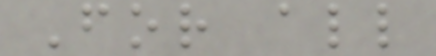For all
